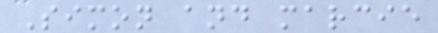Simon and marcie
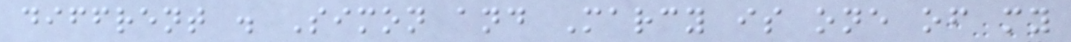diffrent . Simon and Marcy is one of my
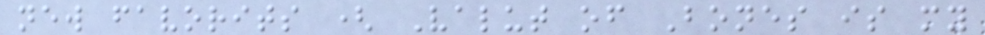new favorits ( Valut of Bones is my
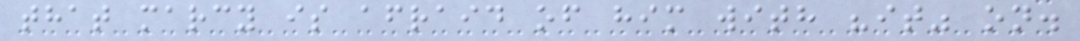that marcy is afraid of him with "it" on.
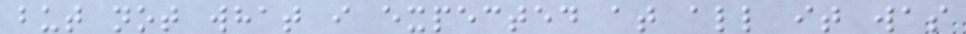but not what i expected at all it was
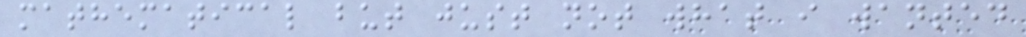mathematical but just not what i wanted
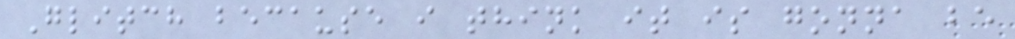Glitch because i think it is gonna be
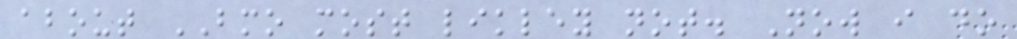about BMO most likley not. Now i do
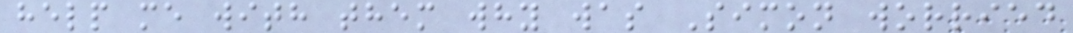help me with them why was Simon worried
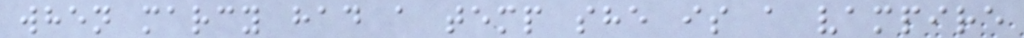when marcy had a temp she is a vampire
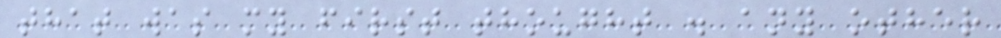that was my first thought . any other
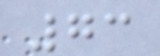73
